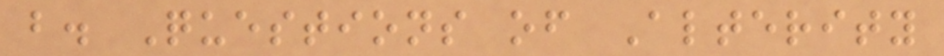b. Questions of Alterity
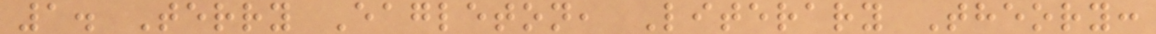1. Terry Eagleton, Literary Theory:
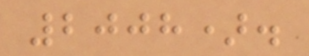2008).
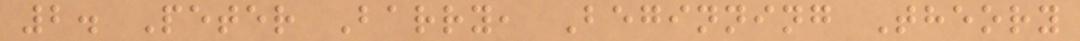2. Peter Barry, Beginning Theory
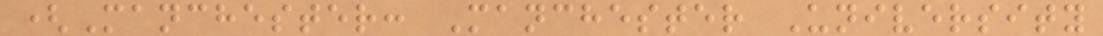(Manchester: Manchester University
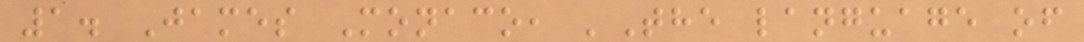1. James Monaco, 'The language of
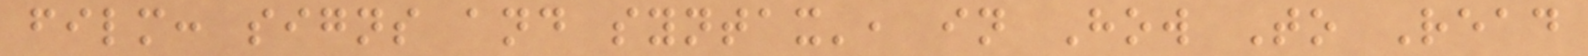film: signs and syntax', in How To Read
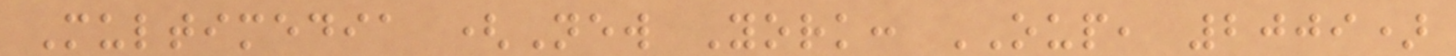Multimedia (New York: OUP, 2009)
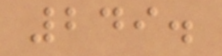249.
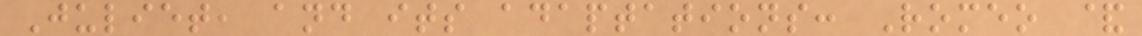Juliet, and its adaptations: Romeo &
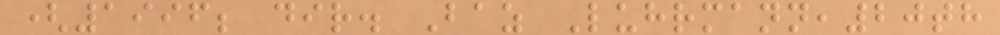(1996; dir. Baz Luhrmann,20th
